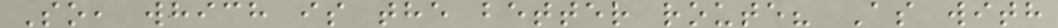So, which is the better route? As with
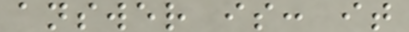answer is: it
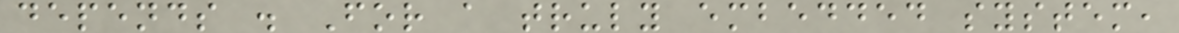depends . For a truly embedded system,
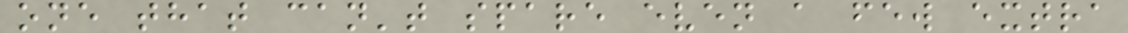one that can't spare even a few extra
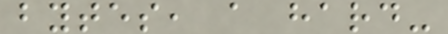bytes, a hard-
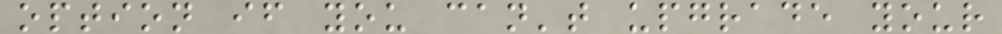option if you can't upgrade your
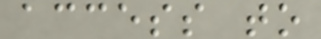access to
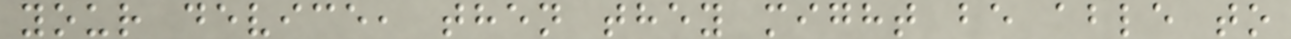your device, then they might be able to
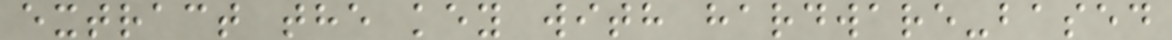extract the key with hardware-based
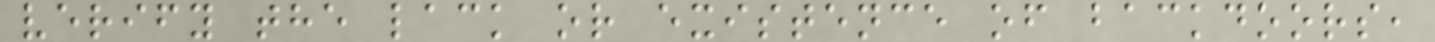verify the lack or existence of backdoors,
